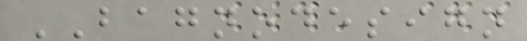BAGNODESIGN
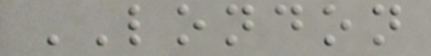LONDON
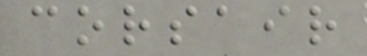corsair
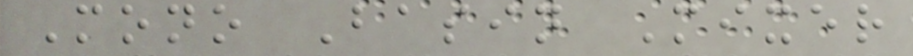Mono Basin Mixer
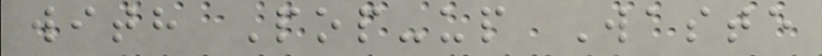with Pop-up Waste
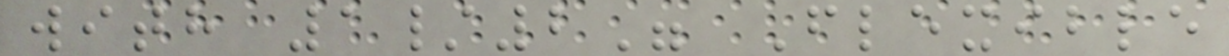with 1/2" Flexible
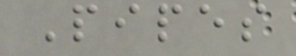Pipes
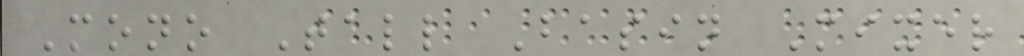Mono Tall Basin Mixer
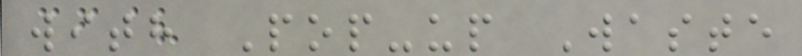with Pop-up Waste
